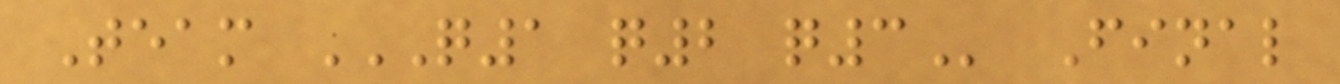Team Q1 Q2 Q3 Final
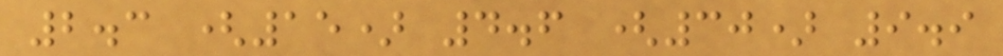2.3 (15) 4.6 (30) 9.9
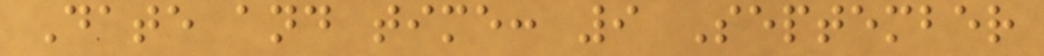Date and time: 9 September
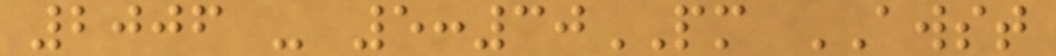2006 - 5:30PM AWST
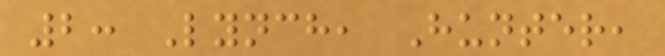2: Lynch, Hunter,
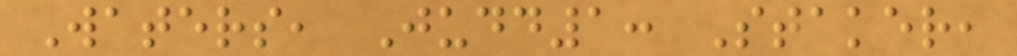Waters, Judd1: Staker,
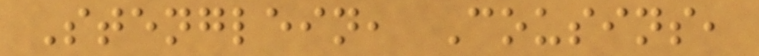Stenglein, Cousins,
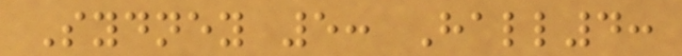Sydney 5: Hall4:
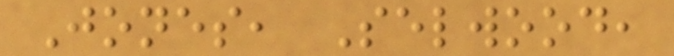Jones, Selwood,
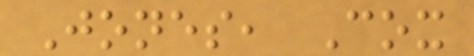Jones, Cox
